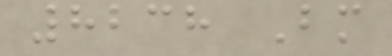8238 Bm
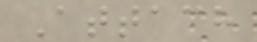Attach
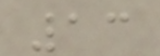13
